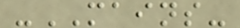-MAINS-
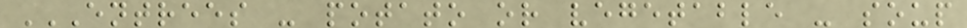ENTREES - POTATO OR VEGETABLE - SOUP
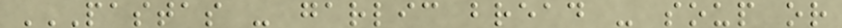PASTAS - GARLIC BREAD - SOUP OR
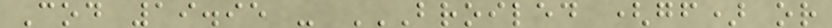Cod 19.95 - BROILED (GF) OR
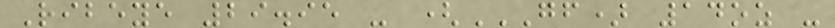Ribeye 29.95 - (GF) 14OZ -
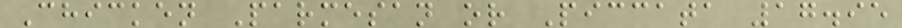Chicken Parmesan or Piccata 17.95
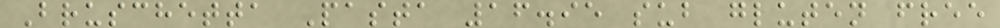Bruschetta Pasta 16.95 sub gluten free
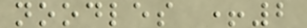noodles +2
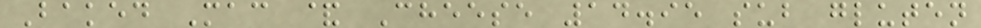Baked Mac & Cheese 14.95 sub gluten
